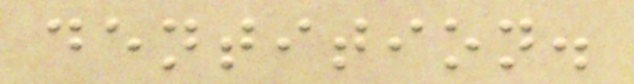dentition.
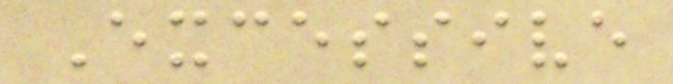Excessive
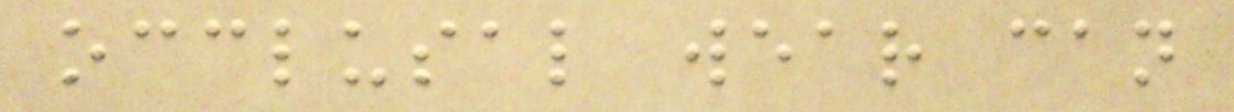occlusal wear can
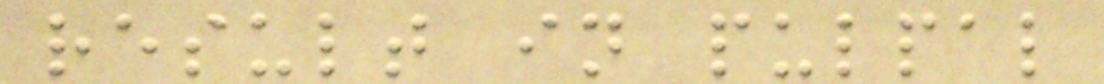result in pulpal
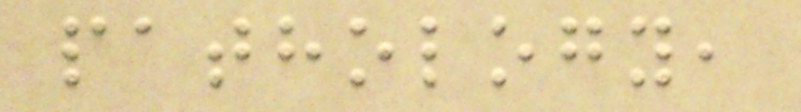pathology,
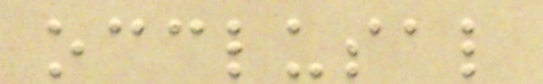occlusal
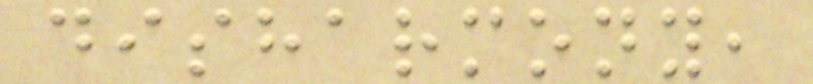disharmony,
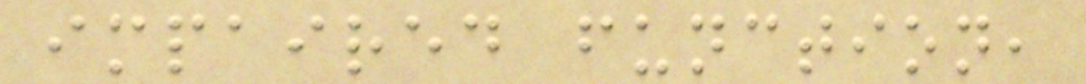impaired function,
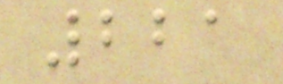221
